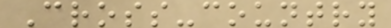Cross-country
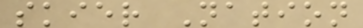skier Nation
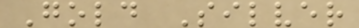Gold Silver
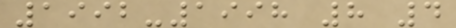1992-1998 8 4
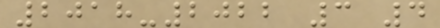2018-2022 3 4
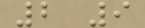2 9
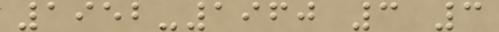1952-1960 3 3
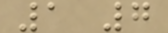1 7
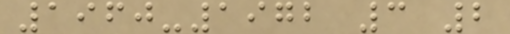1960-1972 3 2
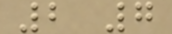2 7
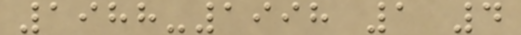1988-1998 1 4
